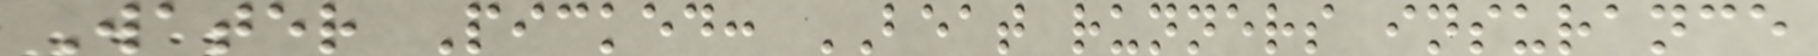Water Picked: BEAT runners insurance
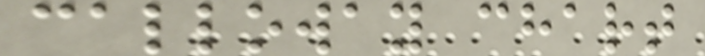calloway chart
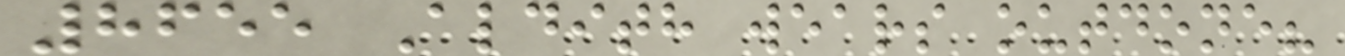8655 Aldith wears outdone?
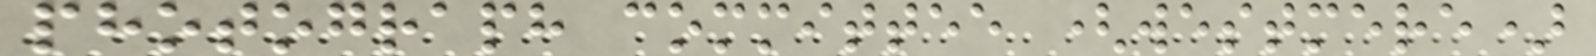photograph committee (westmere)
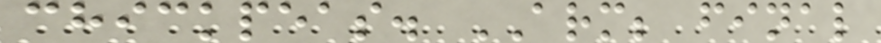chickpeas. ARM; final
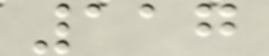117
